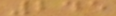245
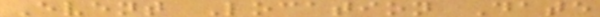Event Location Date
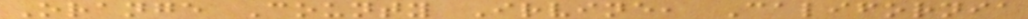Orange County Irvine, California
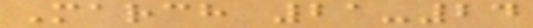March 21-24
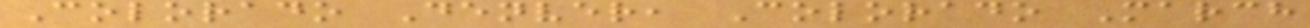Colorado Denver, Colorado March
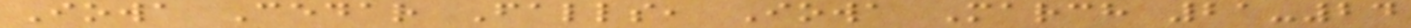Iowa Cedar Falls, Iowa March 21-24
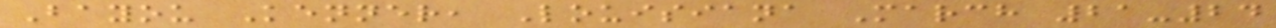Bayou Kenner, Louisiana March 21-24
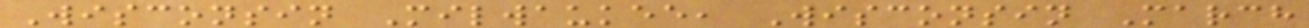Wisconsin Milwaukee, Wisconsin March
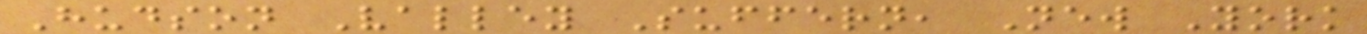Hudson Valley Suffern, New York
